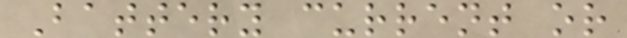Battery current or
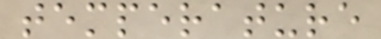temperature
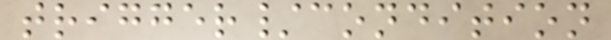trigger/condition
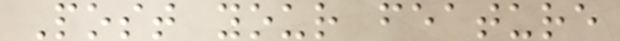Post your feature
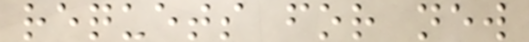requets for new
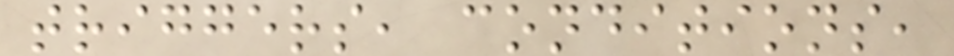triggers, conditions,
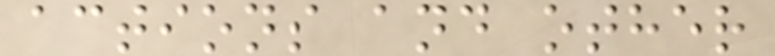actions and other
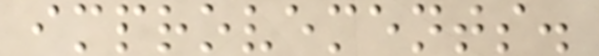improvements.
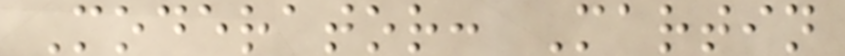Moderator: Martin
